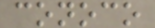conoco
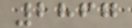2867
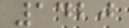1420
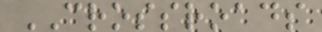CROSSROADS
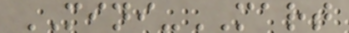MINI-MART
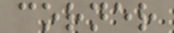corner
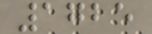1725
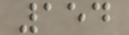154
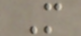M
